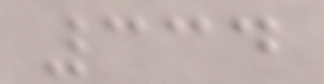334
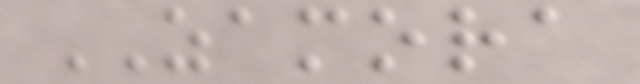ZAMORA
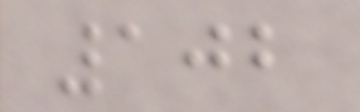102
